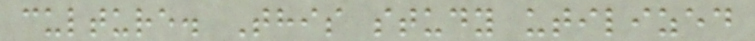culture. This study utilized
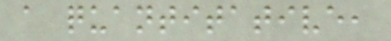a quantitative,
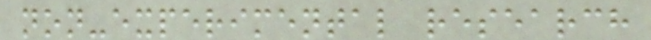non-experimental research
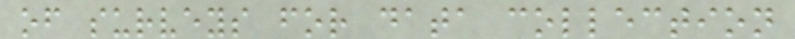of surveys for data collection
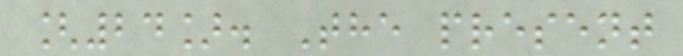[24]. The present
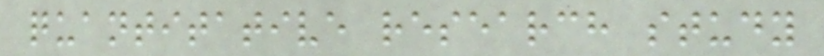quantitative research study
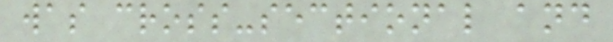was cross-sectional and
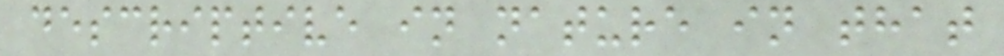descriptive in nature in that
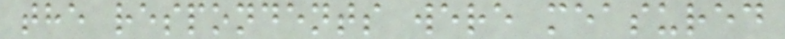the respondents were measured
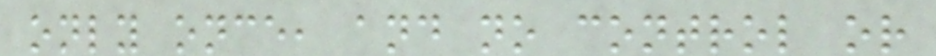only once, and no control or
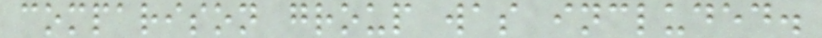comparison group was included.
